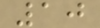10
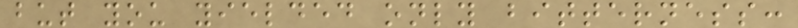but you yielded only bitterness:
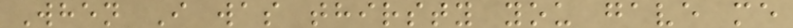When I was thirsty you gave me
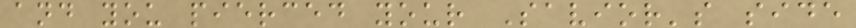and you pierced your Savior's side
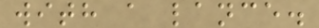with a lance.
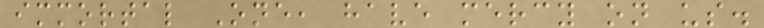immortal One, have mercy on us.
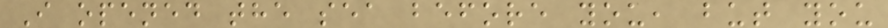I opened the sea before you, but you
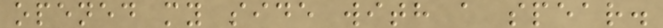opened my side with a spear.
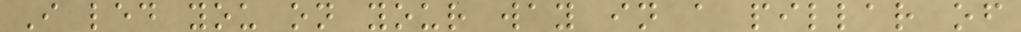I led you on your way in a pillar of
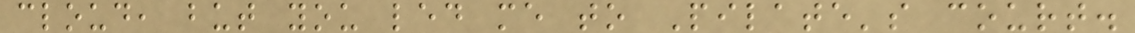cloud, but you led me to Pilate's court.
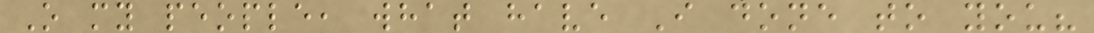O my people, what have I done to you?
